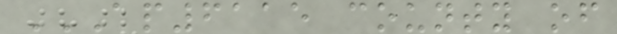AP6115 COUNTY OF
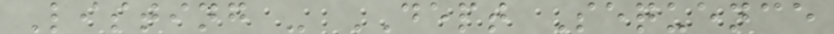Listing - DEPT Sequence
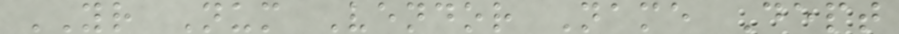YR Num Vendor Name Dept
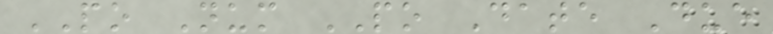PO Num PO Date Due
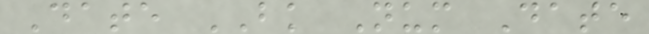Date BK Num Date
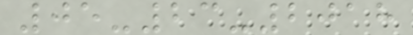05-23-2018
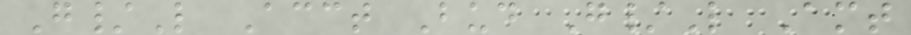G/L Acct Bud G/L Amt
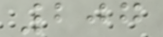207
